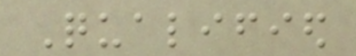Qualified
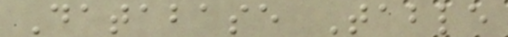Database Table
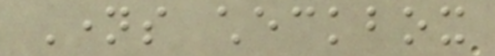Names checkbox
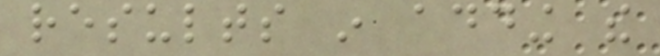results in adding the
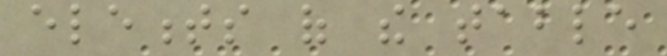elements of the table
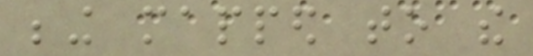being mapped to the
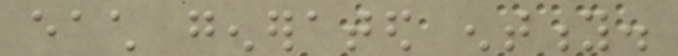each generated entity.
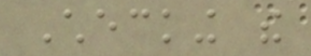Checking the
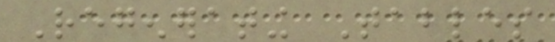Regenerating Tables
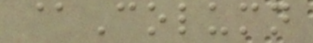@Column
